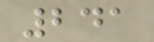241
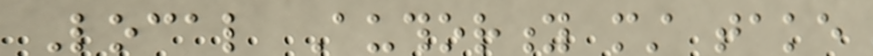Local Authority must take
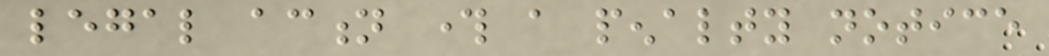legal action through a penalty notice
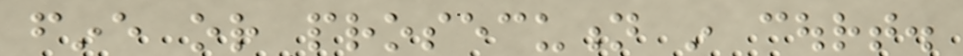fine or prosecution in court.
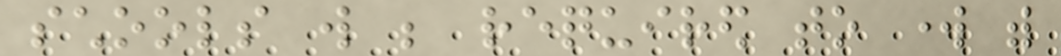schools will be required to work with
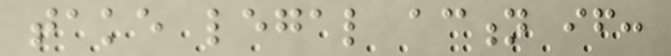take legal action if:
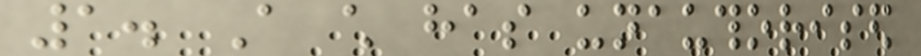1. A child has unauthorised
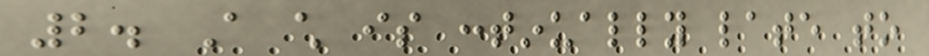2. A child is continually late to
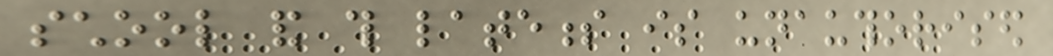school and this lateness is unauthorised
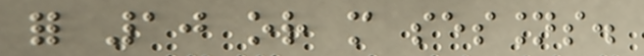for 10 or more sessions.
